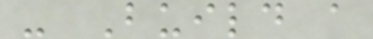- Build a
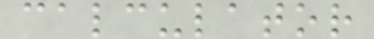calculator
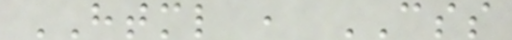HTML , CSS
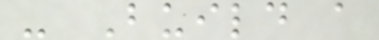- Build a
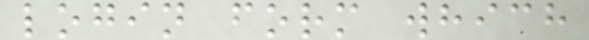login form which
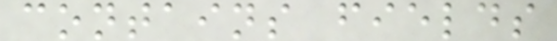contains fields
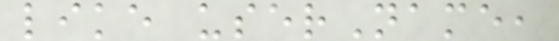like userName,
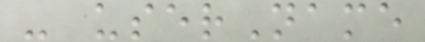- userName
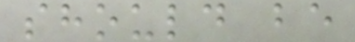should be
